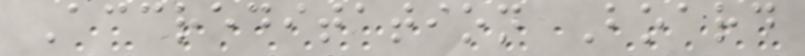Accreditation Board
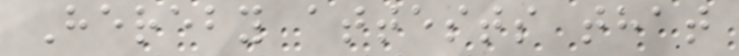Hereby attests that
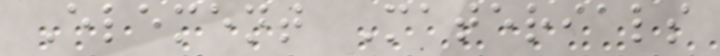Element Materials
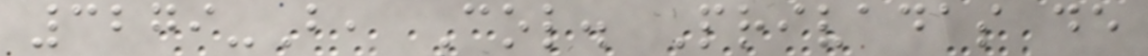3279-B, Col. Privadas de
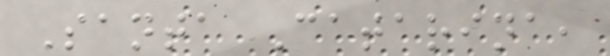Santa Catarina,
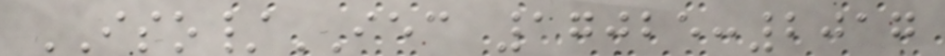ISO/IEC 17025:2017
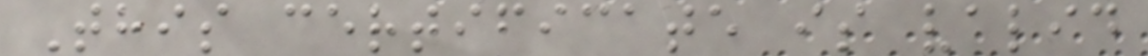This certificate is valid
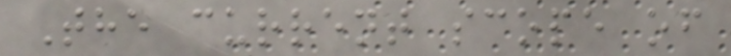The current scope of
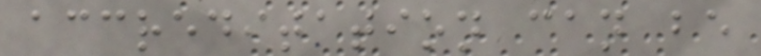accreditation can be
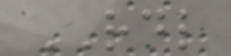RDL
